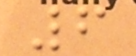6
